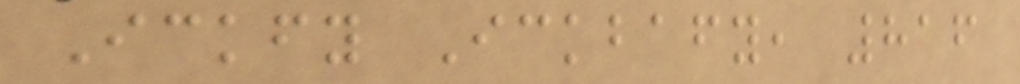Ickfy Ickbafy, 816
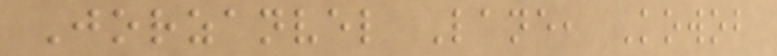Jorzanvel Lane, Kowob
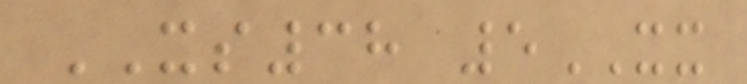XS38 5XX
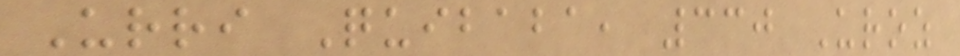Urri Quibaba, 330 Uroz
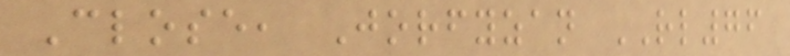Close, Jorfyzan RL76
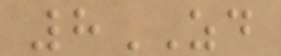8ZD
